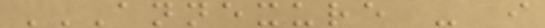ANNEXURE - I
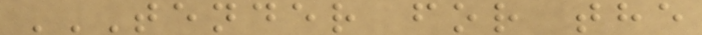TENDER FOR THE
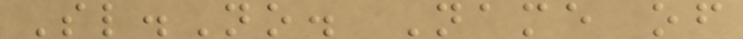Sl.No. Name of
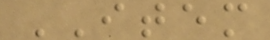ITEM
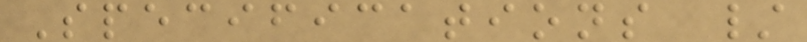Specifications /
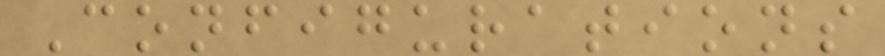Configurations
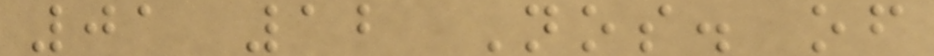01 12 Nos. of
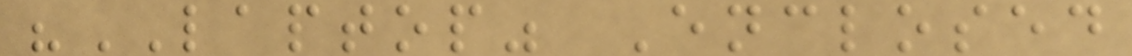"LAPTOP" Enclosed
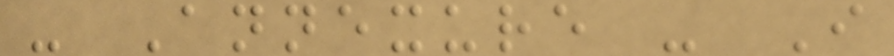- Annexure - I
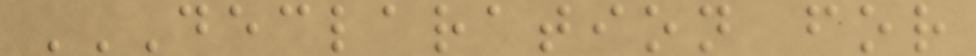DECLARATION FOR
